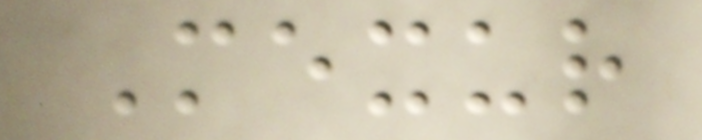Mexur
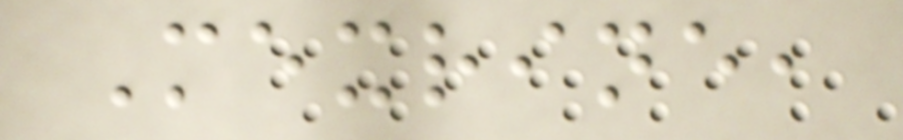Mexrine,
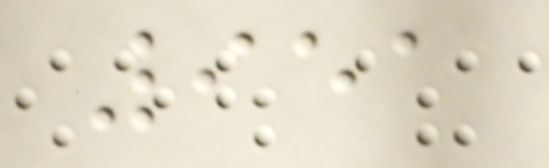951
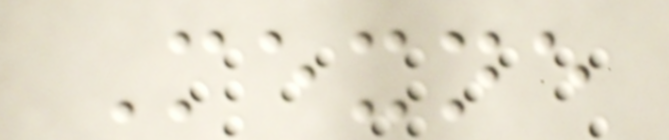Mexne
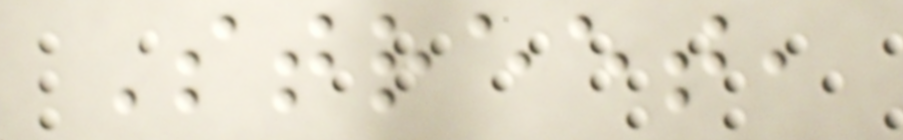Street,
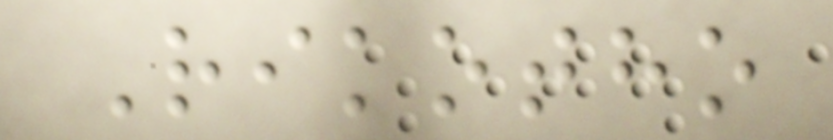Rikotho
